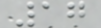17
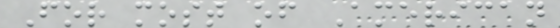For most of American
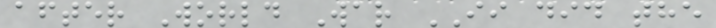after World War II did the
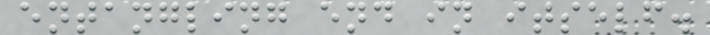entangling end in itself.
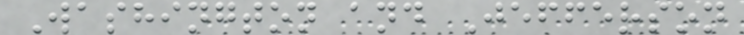Washington and Jefferson
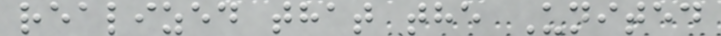realized that the United
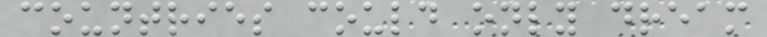countries could only dream
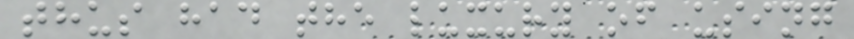thus had the luxury of using
